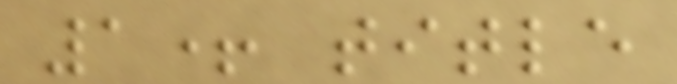1+ title
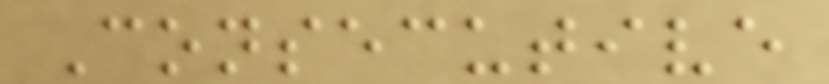Consecutive
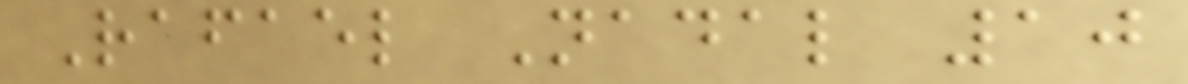Rafael Nadal 10
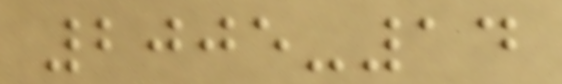2005-14
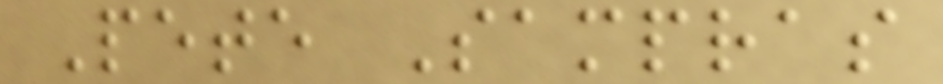Pete Sampras
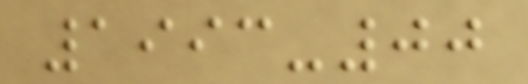1993-00
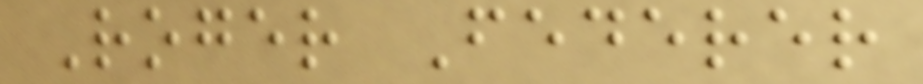Roger Federer
